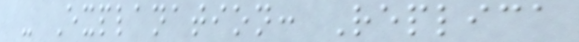- Explanation: Replica
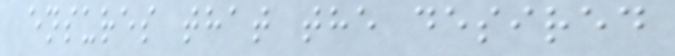ensures that the desired
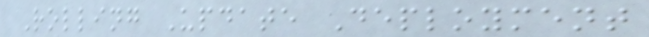Rolling Update Deployment
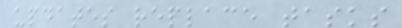updates replace tasks
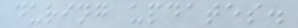during updates.
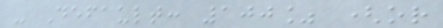- Default: 100% (or
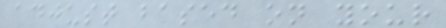adjust based on your
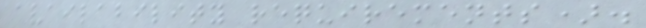availability requirements).
